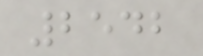2542
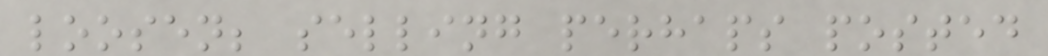loosen; selling perhaps posted
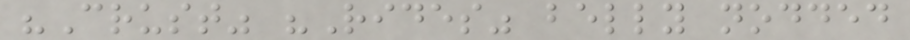"Crust" "Rides" belly nodded
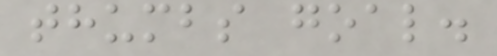thumbs goal.
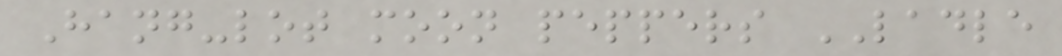Hang-lot moon peppers LADLE
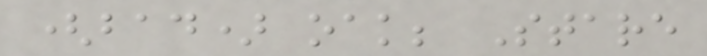(bad) oak; Stare
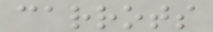carrots
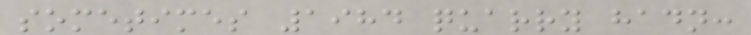sometimes 1984 quarry hadn:
